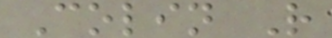Colin R
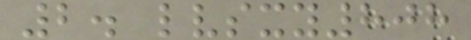2. lvsxy808
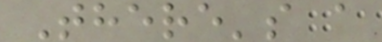There's a
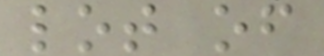lot of
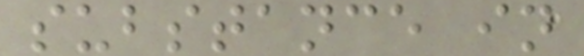substance in
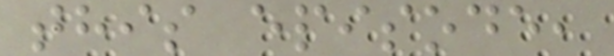this episode,
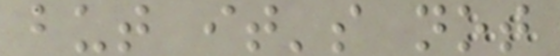but it's not
